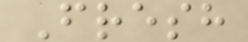Fresh
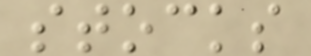stocks
